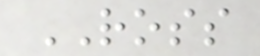ROSS
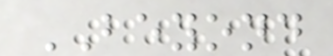BEYOND
